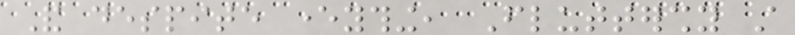And despite everything, Fluttershy still
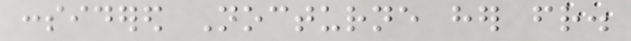considered Nocturne her friend.
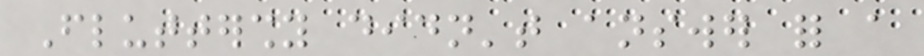Fluttershy didn't answer for a
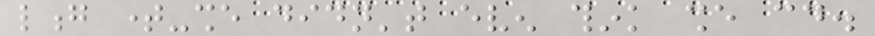long time-she didn't even think she could.
